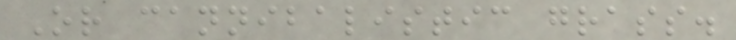Or cannibalistic grass.
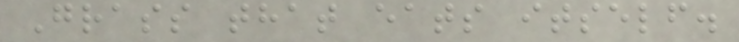Grass that eats itself.
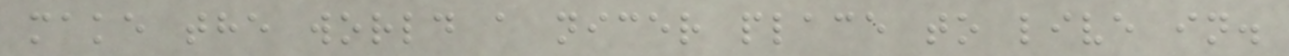make the world a nicer place to live in.
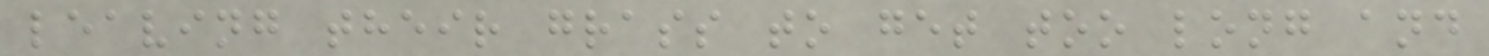leaving their grass to get too long and
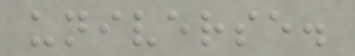universe.
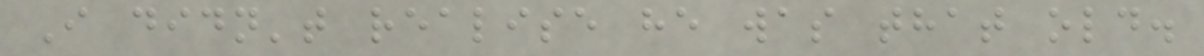I didn't realise he was that old.
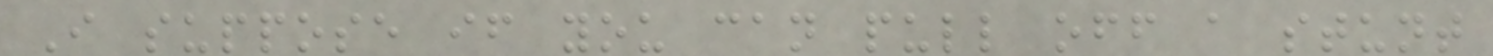I suppose if you can pull off a stunt
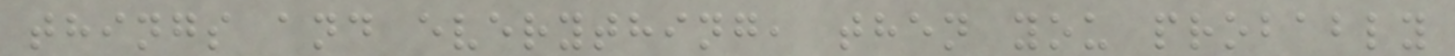things and everything, then you probably
